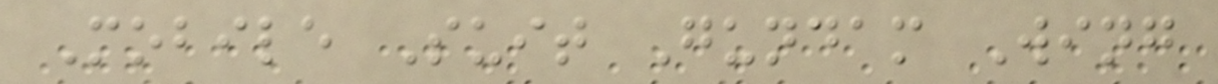Mobile Suit Gundam Wing
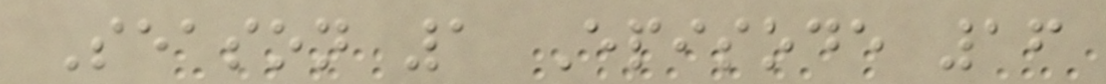Season 1 Episode 16
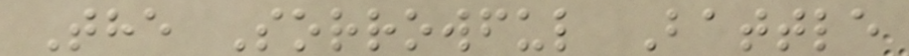The Sorrowful Battle
